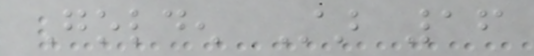Golden Star 16
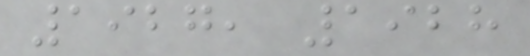1927, 1928
